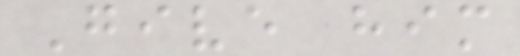Give him
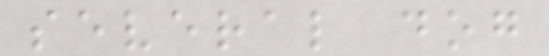several dog
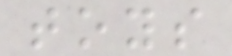toys
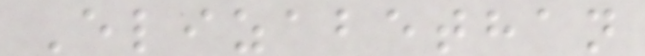Elizabethan
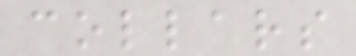collars
